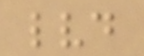lvd
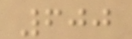600
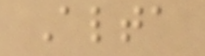Alta
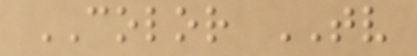COLOR TV
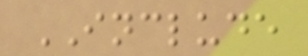INCLUDE
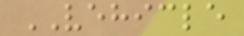VEHICLE
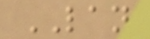LAN
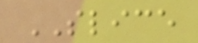SLICE
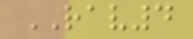RAV4
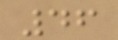46
